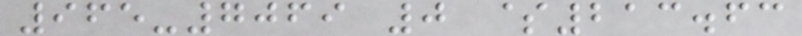965-7069 0 $213.63
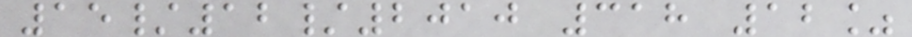15/12/2010 318 12%
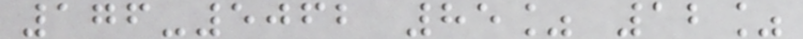176-5062 85% 12%
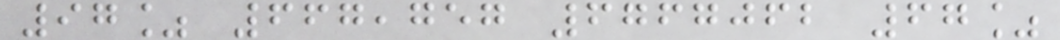97% 667,757 6767062 67%
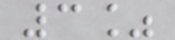3%
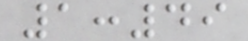1:49
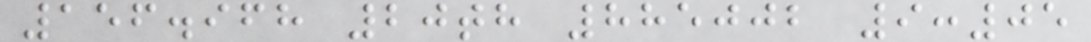156.968 20th 885002 9:05
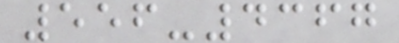556-4367
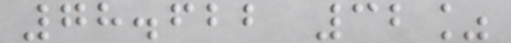78.622 32%
